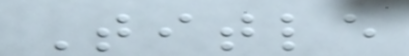Title
